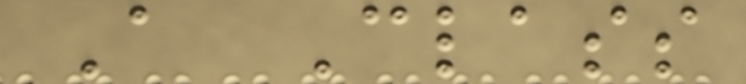A Class
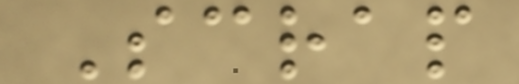Scrap
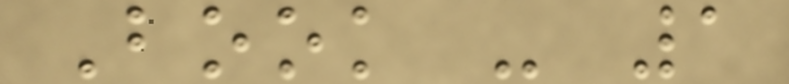Book - 1
